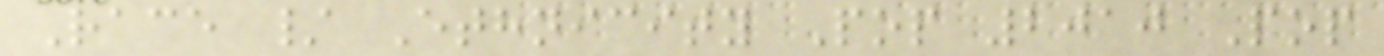Race / Ethnicity Pop 2010 Pop
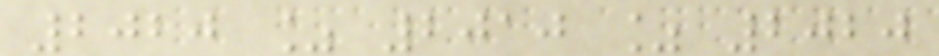2020 % 2010 % 2020
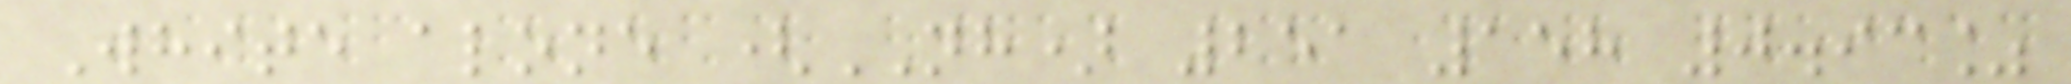White alone (NH) 251 158 0.93%
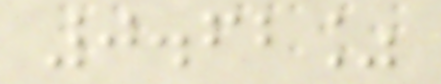0.62%
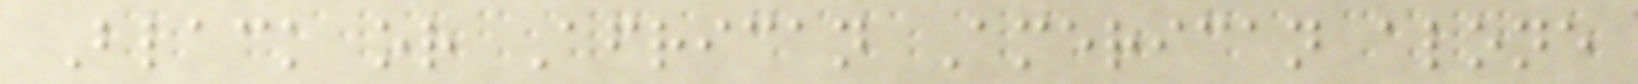Black or African American alone
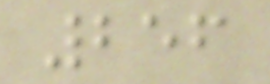256
